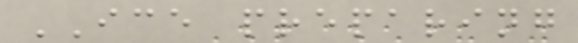ICE preparing
